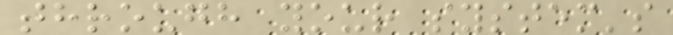through your system's
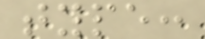type:
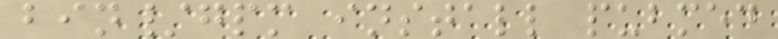bin/gpm install pubmed
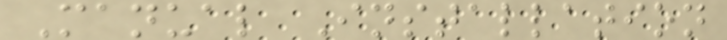Manual Installation
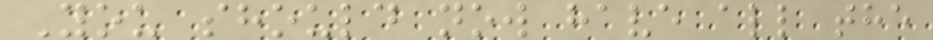You should now have all the
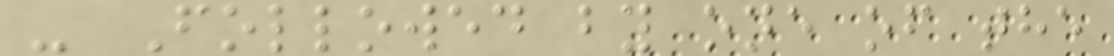- Followed by one of the
